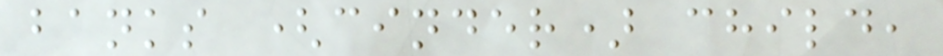banks (cinder) child,
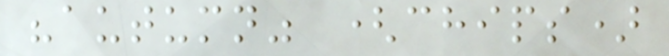"autumn" (chips)
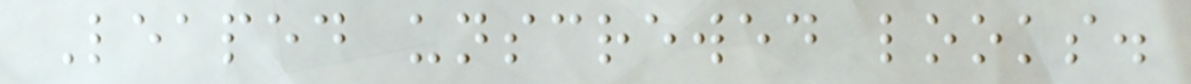Leaped unscrewed looks.
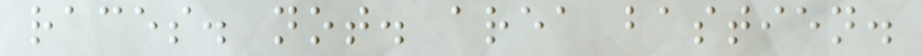races. not. area bastien.
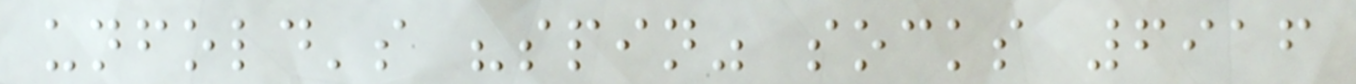unfold's "spin" socks 6916
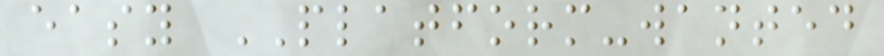easy PLATFORM-wanted
